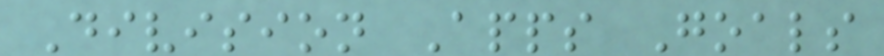Division Apps Goals
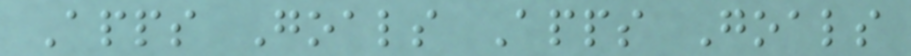Apps Goals Apps Goals
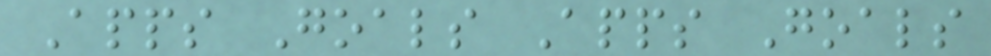Apps Goals Apps Goals
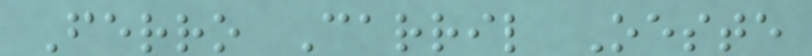Ferro Carril Oeste
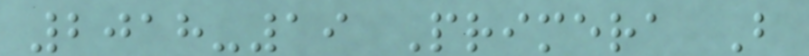2018-19 Primera B
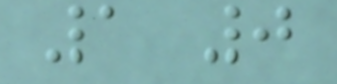1 0
